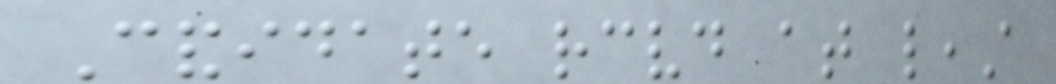Candidate received at least
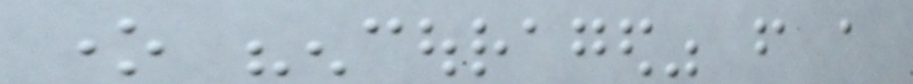one "encouraged" from a
